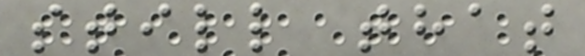still that
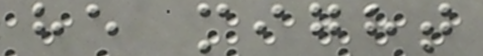he might
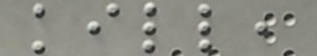kill,
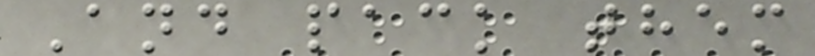And pack them
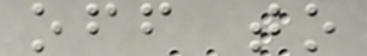off to
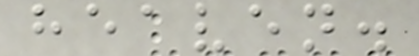heaven.
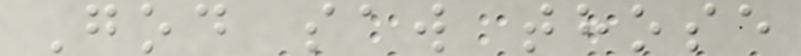God saw those
